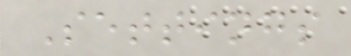Settings
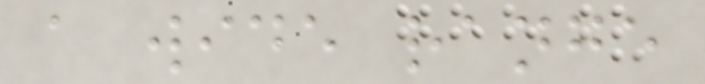a wide range
